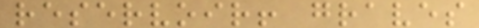reservoir! graves
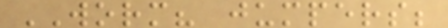WORM? jumpers;
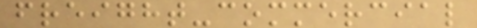freight-commercial
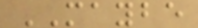MAYBE
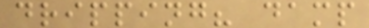dripping? damp
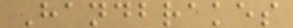Handbrakes
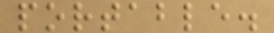portable.
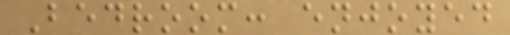Bedroom: enjoyed
